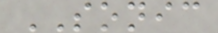SONIC
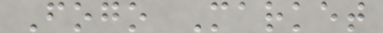Fogo Market
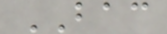BAC
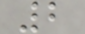2
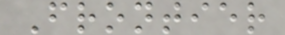Frontier
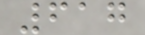617
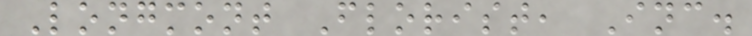Longmont Florist, Inc.
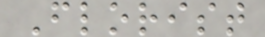Florist
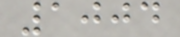1004
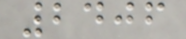2406
